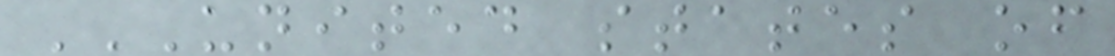UNITED STATES OF
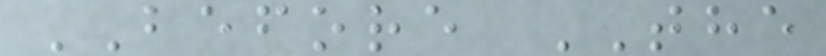BEFORE THE
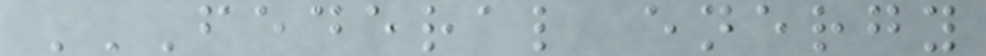FEDERAL ENERGY
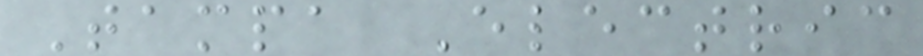Tampa Electric
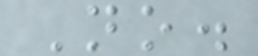No.
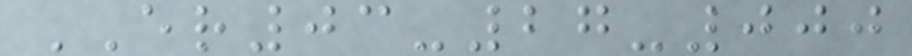ER03-27-000
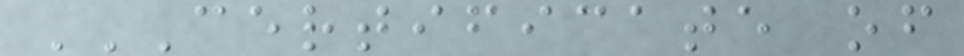CERTIFICATE OF
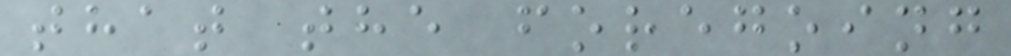that the foregoing
